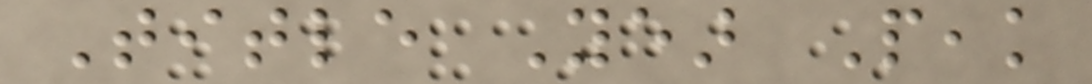Title Year Peak
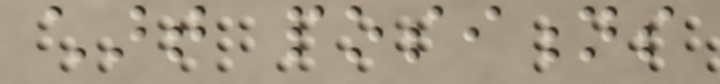chart positions
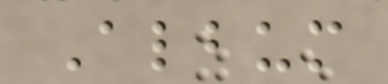Album
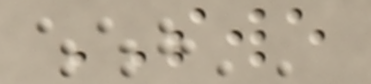SWE
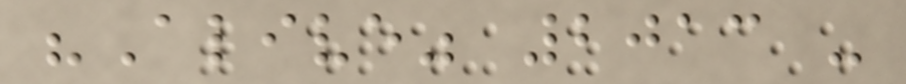"Alive" 2013 -
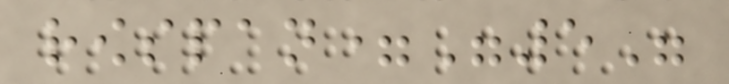rowspan="5"
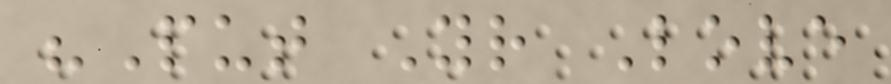"Put Your Love
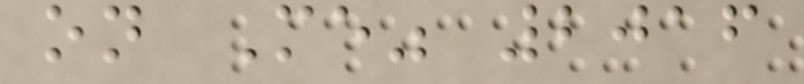on Me" 2016
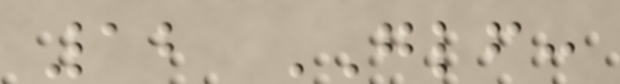12 GLF:
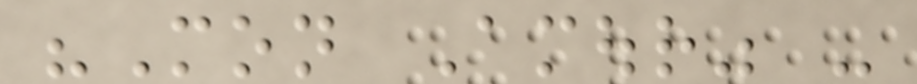"Mon Amour" -
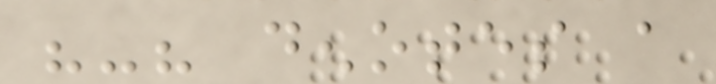"-" denotes a
